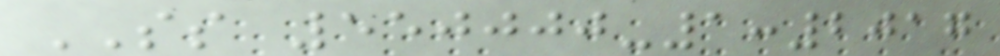SS 550000-1:2017
